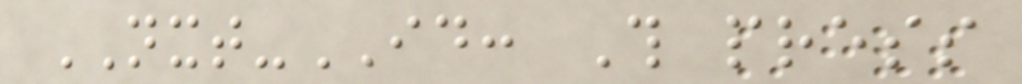NXT-ID: This press
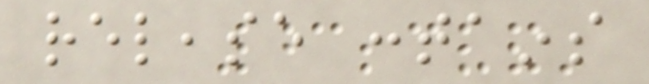release contains
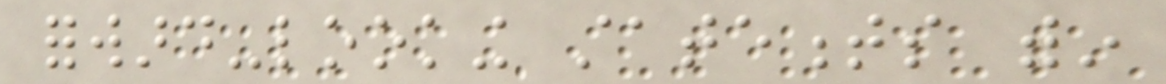forward-looking statements within
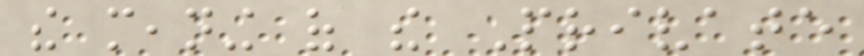the meaning of the Private
